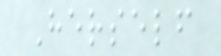Herself
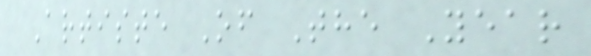Artiste Of The Year
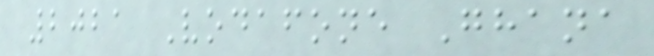2021 Vodafone Ghana
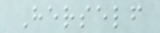Herself
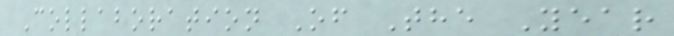Collaboration Of The Year
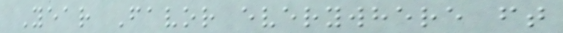Year Favor everywhere ft
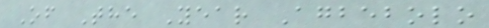Of The Year Agbebolo
